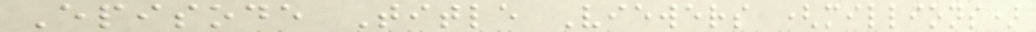Episode Title Viewers (millions)
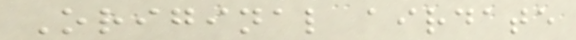Original airdate
